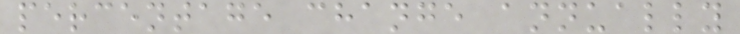percentage change annually
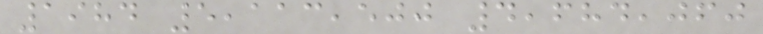1984 5,113,500 4,684,060
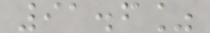91.6%
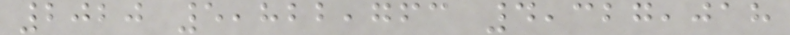2020 5,822,763 4,327,018
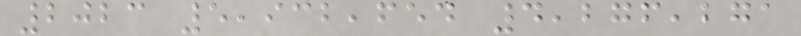2023 5,932,654 4,276,271
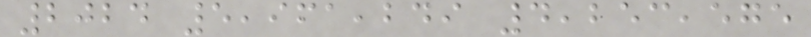2024 5,961,249 4,253,575
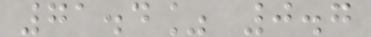71.4% 0.7
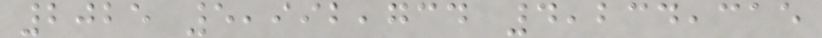2025 5,992,734 4,234,315
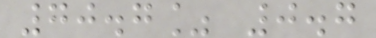70.7% 0.7
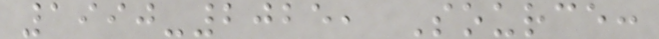1990-2025, Source:
